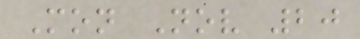Mon Nov 20
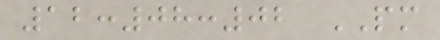12:08:02 PM
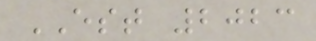EST 2023
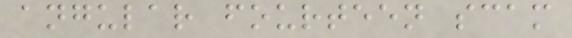angular fourteen scam
